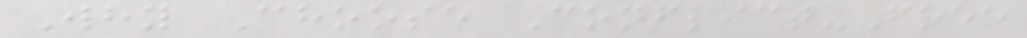Why Choose Conflict-Free
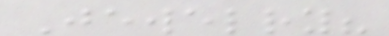Jewelry?
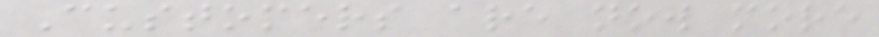Customers are now more
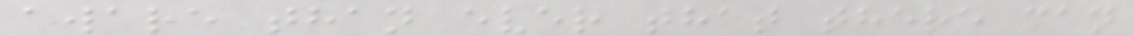aware than ever that there can
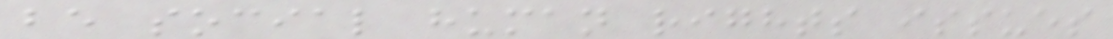be social human rights issues
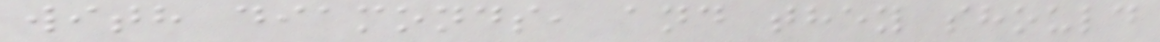with diamonds, and they should
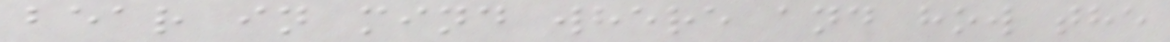bear in mind where and how the
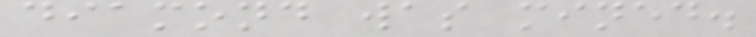diamond was mined.
